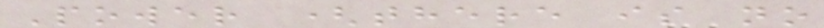Power (there is no
